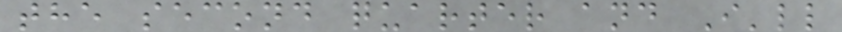the second quarter and I'll
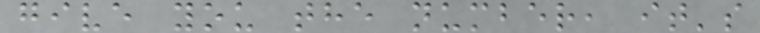give you the number, it's
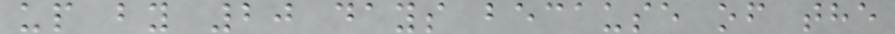up by 20 days because of the
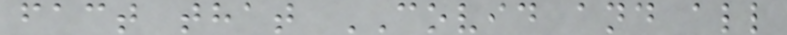fact that COVID and all
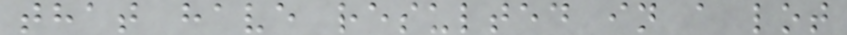that have resulted in a lot
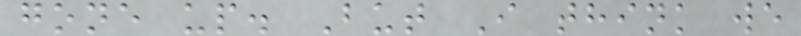gone up. But I think we
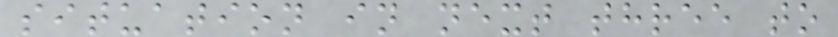situation in next three to
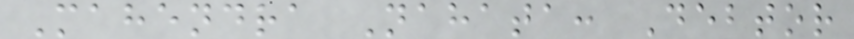Mahendra Nahata: Debtor
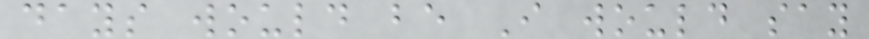days would be I would say
